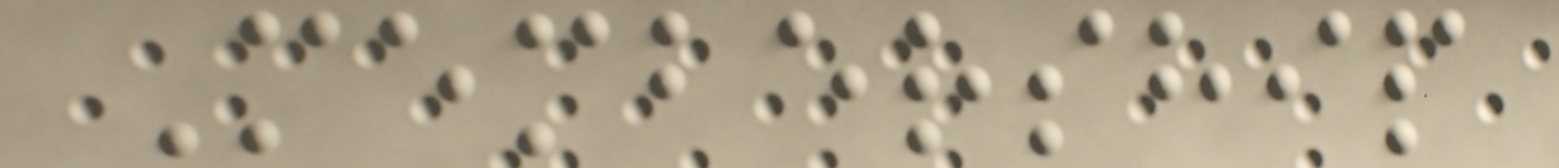Membership
